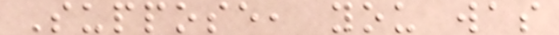Suppose, you was
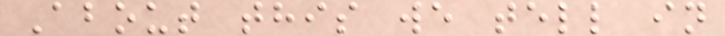About this we tell in
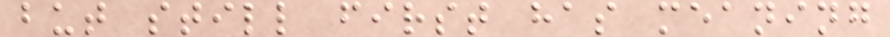but still first has meaning
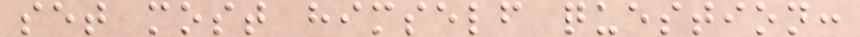set most himself question:
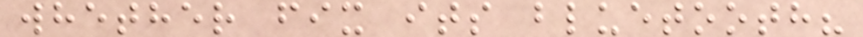whether fix its bluetooth?
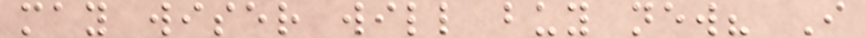may wiser will buy new? I
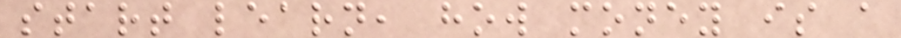start learn, how money is a
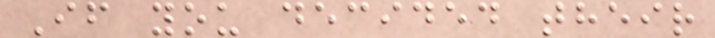If you decided their
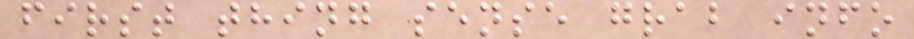first thing sense grab info
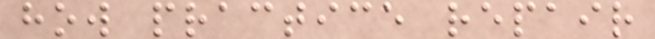how practice repair
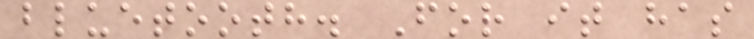bluetooth. For it has
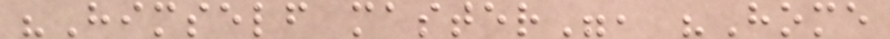"Himself master", "Home
